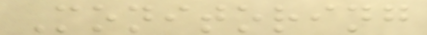Monitoring
